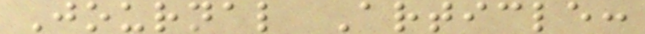Journal Article:
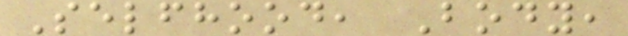Selfhood, Body,
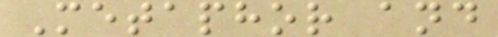Metaphor and
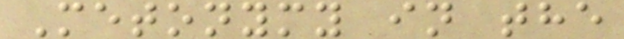Metonymy in the
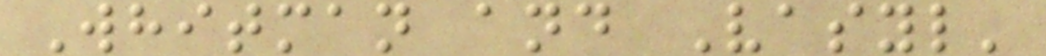Whitman and Vasyl'
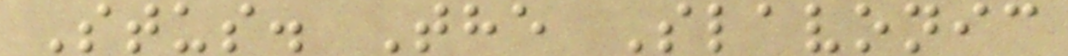Stus. The Slavonic
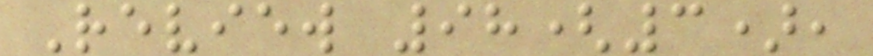Review 98(3),
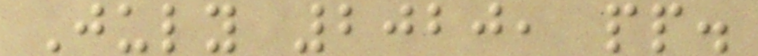July 2020, pp.
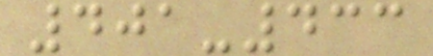401-433
